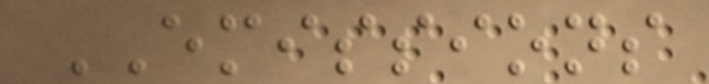EMISSIONS
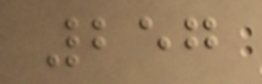257
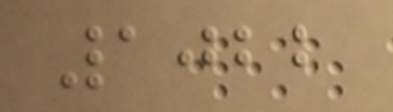1022
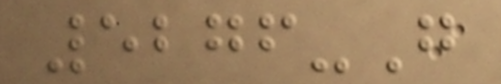5276-G
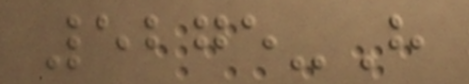5275-H
